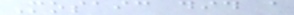Mosaic did a
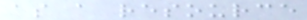as a resource
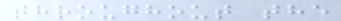throughout the
